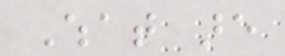What are
